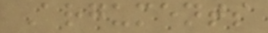Arguments
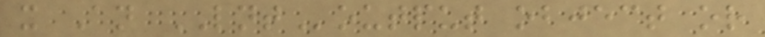x An LNToutput object or
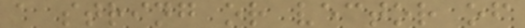a string or vector of
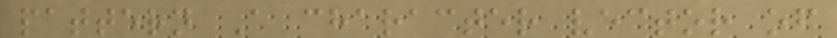pattern A character vector of
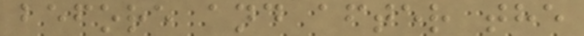before and after the
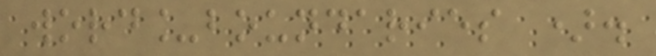word_boundaries ).
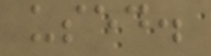used.
